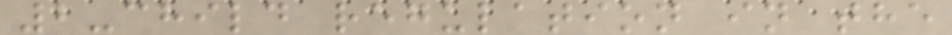2-child regulation in the
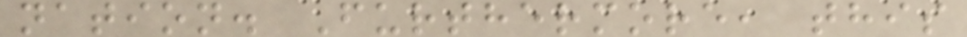nation. Furthermore, this
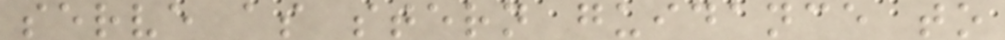serve as stern guidance to
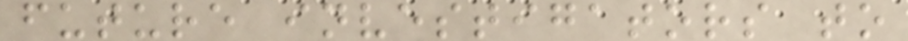future investigators to
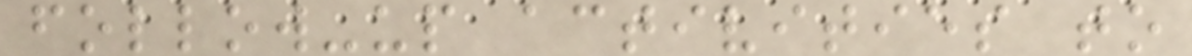follow-up activities to
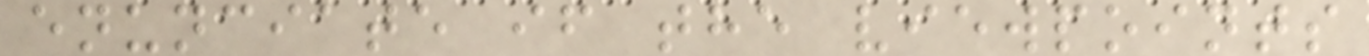enunciate if the viewpoints
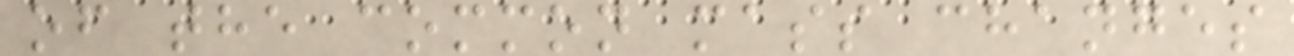of the common mass changes
